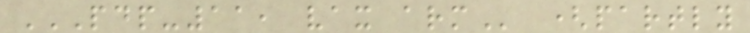PDP-11, VAX ARM (partly
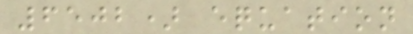6502) equation
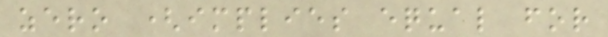zero (implies equal for
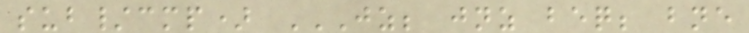sub/cmp) JZ; JNZ BEQ; BNE
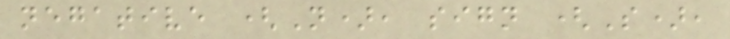negative (N), sign (S),
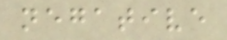negative
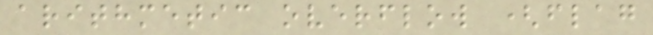arithmetic overflow (flag
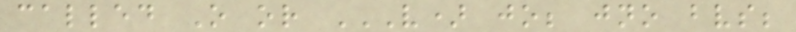called O or V) JO; JNO BVS;
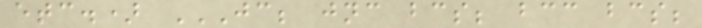etc.) JC; JNC BCS; BCC BCS;
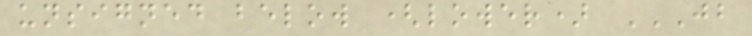unsigned below (lower) JB
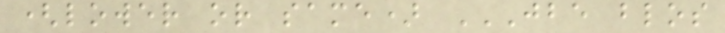(lower or same) JBE BLOS
